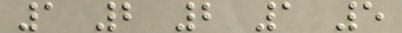1 2 2 1 5
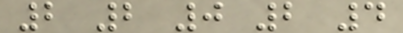2 2 0 2 4
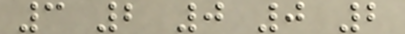3 2 0 0 2
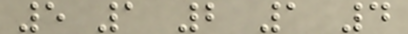5 1 2 1 4
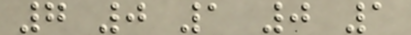7 0 1 0 1
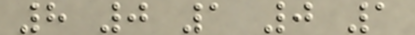8 0 1 0 1
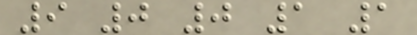9 0 0 1 1
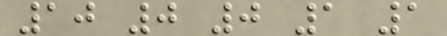10 0 0 1 1
